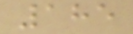185
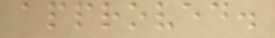approved.
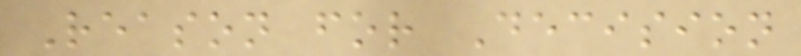Reason for Decision
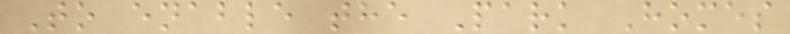To enable the Park Homes
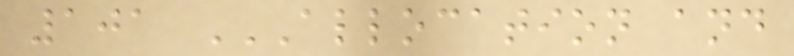101 ALLOCATION AND
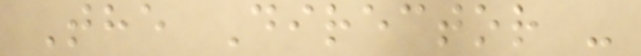The Director -
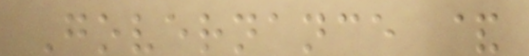Governance &
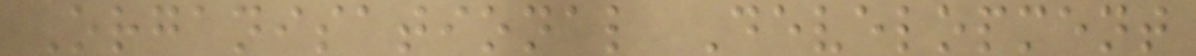Organisational Development
